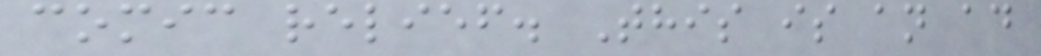comic relief. This is an ad
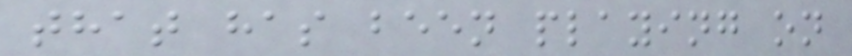that has been playing on
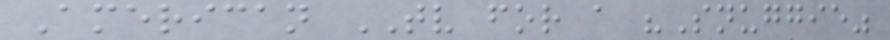American TV for a "Snuggie"
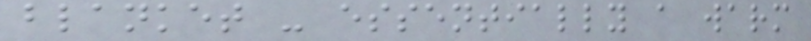blanket - essentially a warm
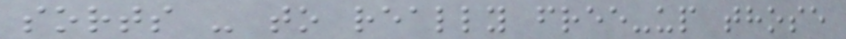sorts - to really free-up those
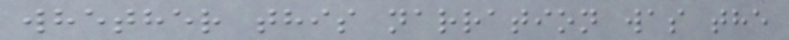whether this narration was the
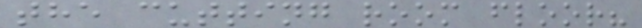the cutting room floor?
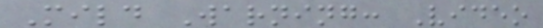Mild Warning: Video
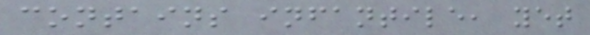contains infantile, yet
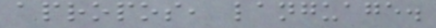apropos, language.
